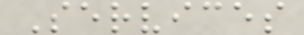Services
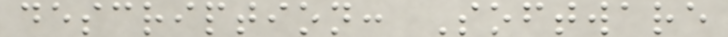description: Software
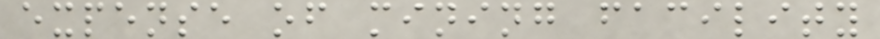expense of mining facility
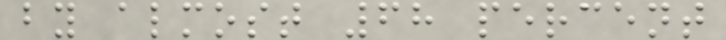by almost 68 percent
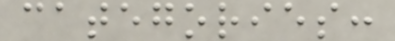categories:
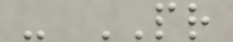- PR
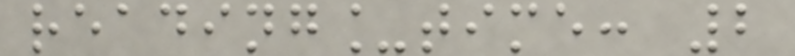reading_time: 2
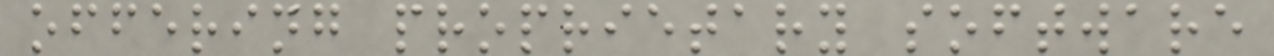offering proprietary software
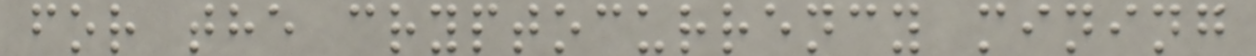for the cryptocurrency mining
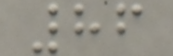86
